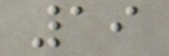19
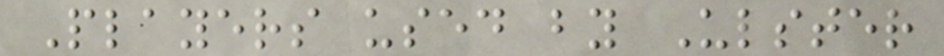Players used by Ulster
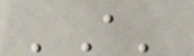'A'
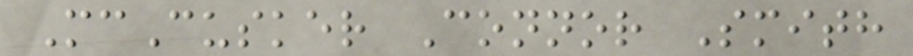McCusker Connor Smith
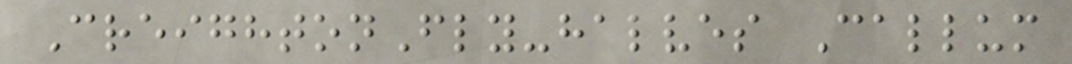CreightonFly-halves Callum
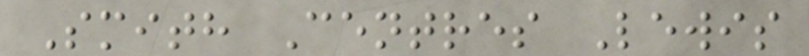Smith Centres Lewis
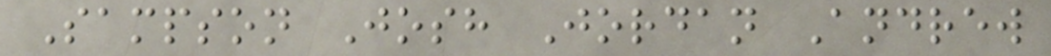Sampson Josh Jordan Andrew
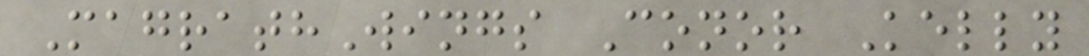MagrathWings Conor Kelly
